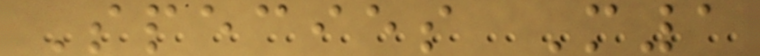Species M1
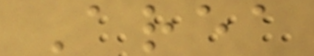Area
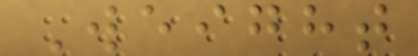Weight
